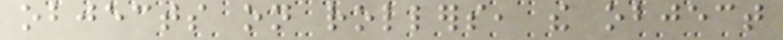objects on rollers, the object
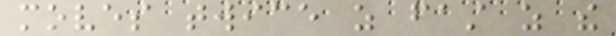moves twice as fast as the
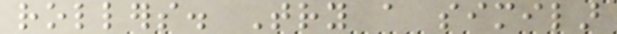rollers. Try a similar
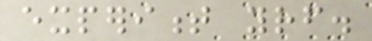experiment yourself.
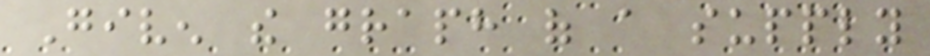Given the graph of a supply
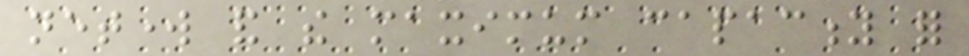network and the maximum capacity for
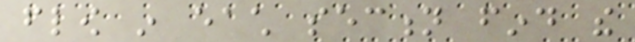flow in each section find the
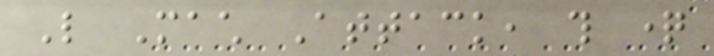Like Mach Attack, this question
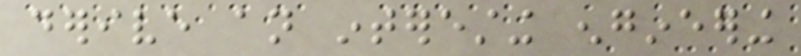derive an interesting engineering
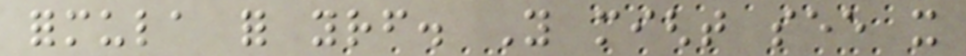formula for yourself. You might see it
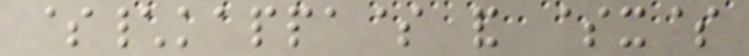$\kappa$ and $x$
